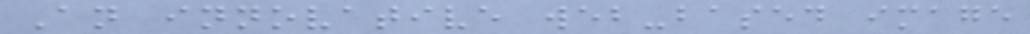An innovative web-based image
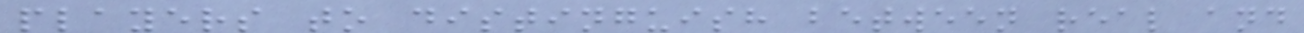players to distinguish between real and
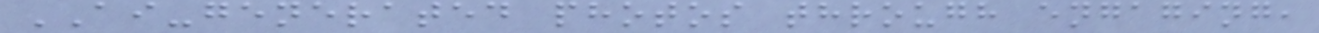AI-generated photos through engaging,
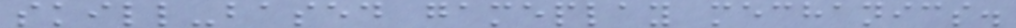skill-based gameplay mechanics.
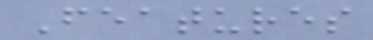Features
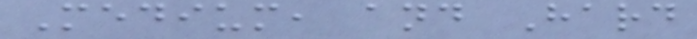Medium, and Hard
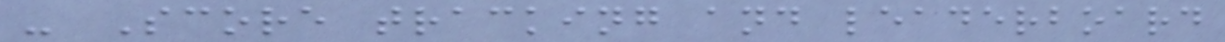- Score tracking and leaderboard
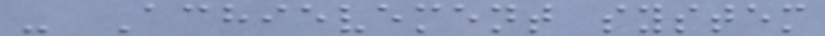- Achievement system
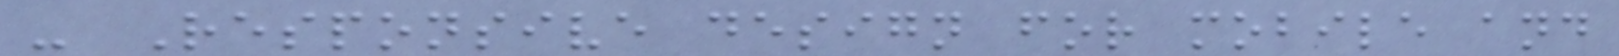- Responsive design for mobile and
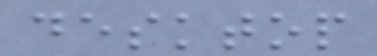desktop
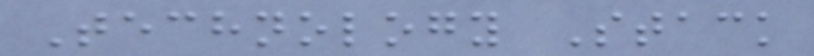Technology Stack
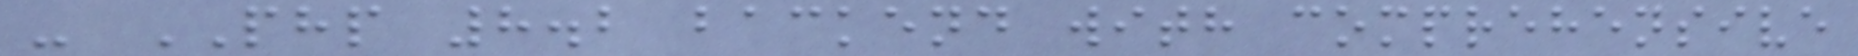- PHP 8.2 backend with comprehensive
